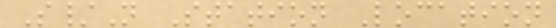S/N Station Location
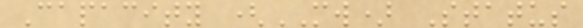Capacity (MW) Status
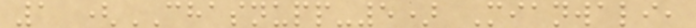1 (CHASNUPP-5) Mianwali,
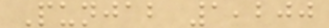Punjab 1,200
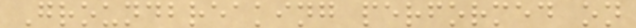Groundbreaking performed on
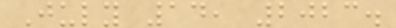July 14, 2023.
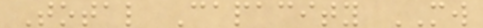Total Capacity MW
